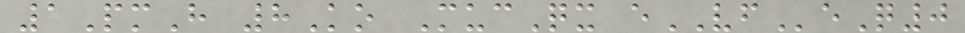1PmH 8Ko MucQx eVFeQ0
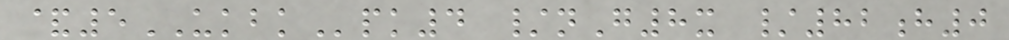&5UKBKpk4 /nG8x /82h0
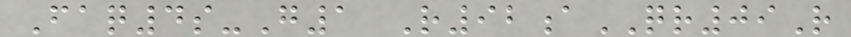Faq4s-G1 R92aQR09R
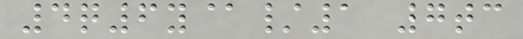4q6y@/1 7tc
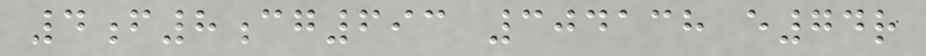4f8cg693 304138 e74r
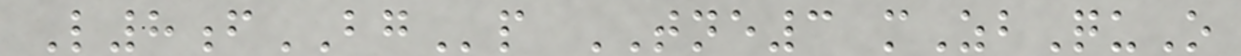L8fBGp TNE3 mZbQuO
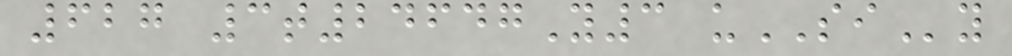627 3t24647Y3 uSIy
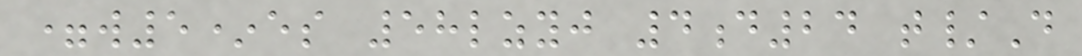=w5*es 58lzyj 4d24 t/D
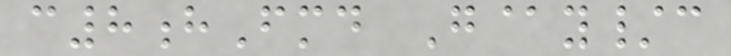c8hFmd G@y/c
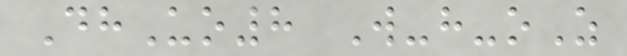DhUo8 W-h-oZ
